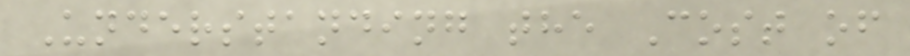Understanding the Cost of
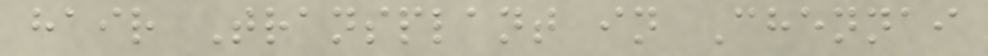hair Transplant in Chennai
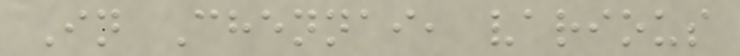In Chennai, various
